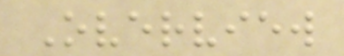Overview
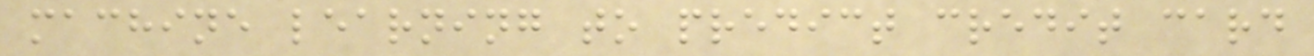machine learning to predict credit card
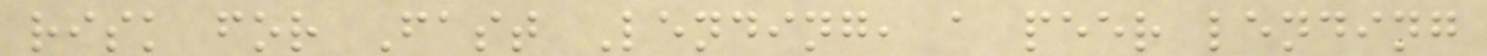risk for Fast Lending, a peer lending
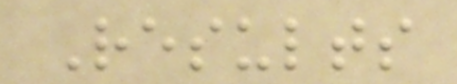Results
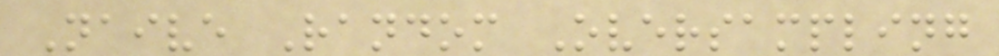Naive Random Oversampling
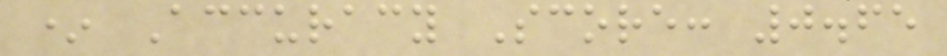* Accuracy Score: 0.65
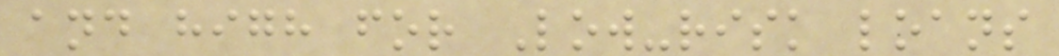and high for Low-risk loans
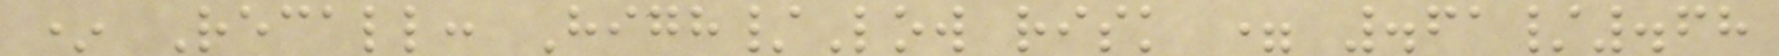* Recall: High/Low risk = .61/.68
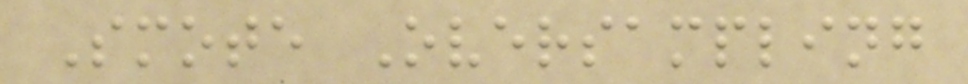Smote Oversampling
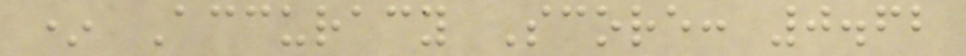* Accuracy Score: 0.62
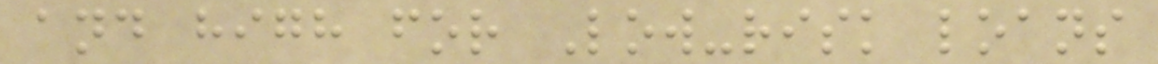and high for Low-risk loans
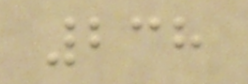238
